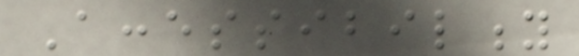Accessibility
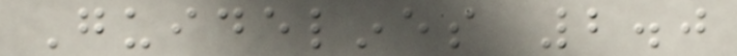Guidelines 2.0
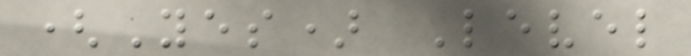(Yes) Level
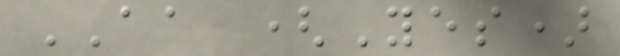AA (Yes)
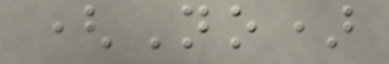(No)
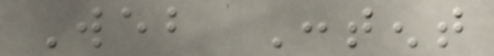Web Content
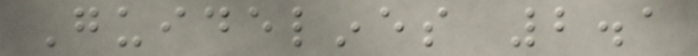Guidelines 2.1
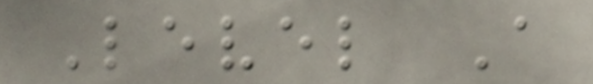Level A
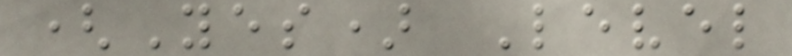(Yes) Level
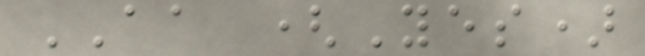AA (Yes)
